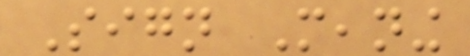Sign Meaning
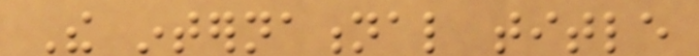The international title
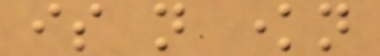is not known
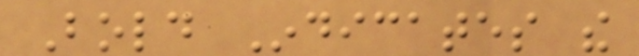Bold Indicates the
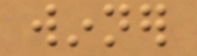winner
